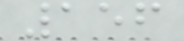156
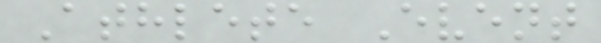Athlete Event
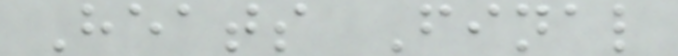Heats Final
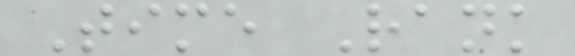Time Rank
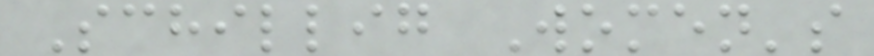Schillig Women's
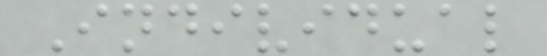Individual
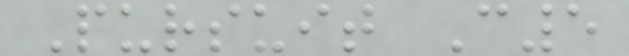Pursuit C5
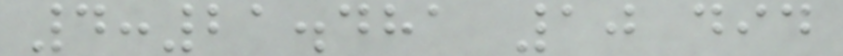4:21.481 10 did
